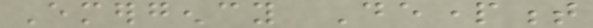Emergency Department
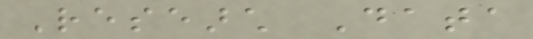Research Data
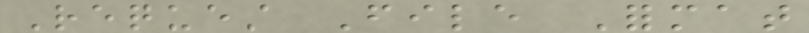Request File Format
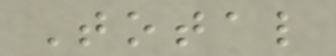Total
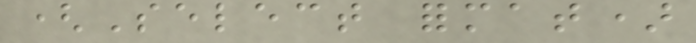(Select format)
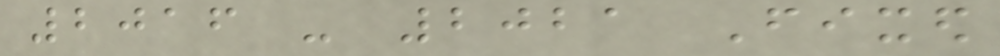2016 - 2021 Fixed
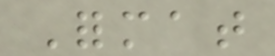Format
